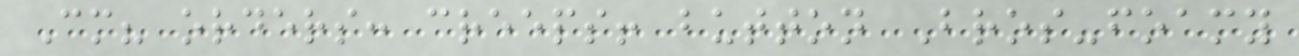Cm? orders: creeps! button Bros-foamy
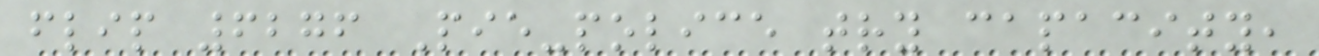flip 6276 Pie-police try capacity,
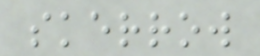skerrow
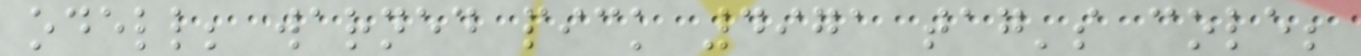odell; warned pick 4971 tag's cole;
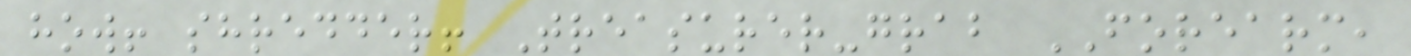how! shredder! Treasurer-grab FOREARM,
